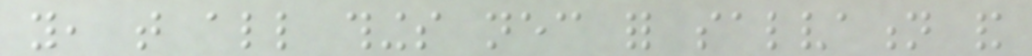you, that all things necessary for salvation and
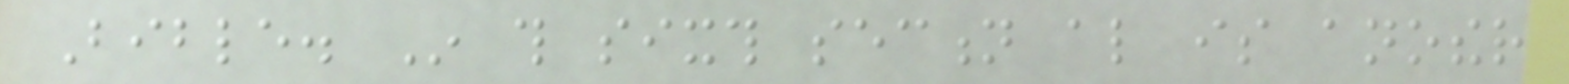Bible. In this sixth section also is another
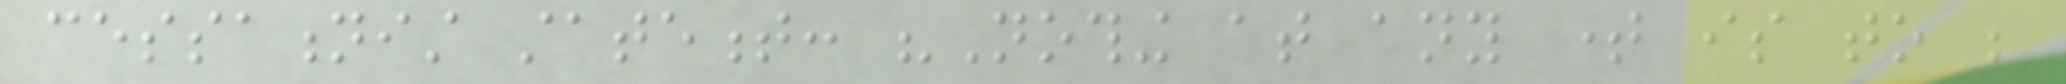cessationist statement: "Nothing at any time is to be
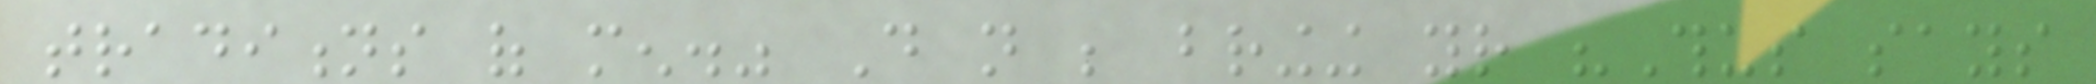traditions of men." Do not be bringing your "Thus says
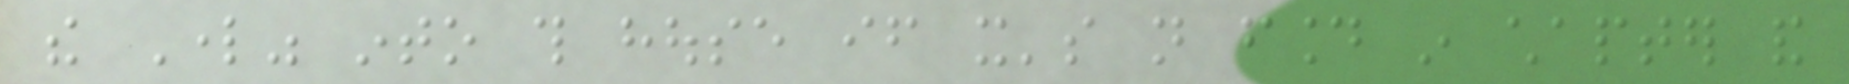the Lord" into this house if it's not found in chapter and
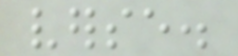verse.
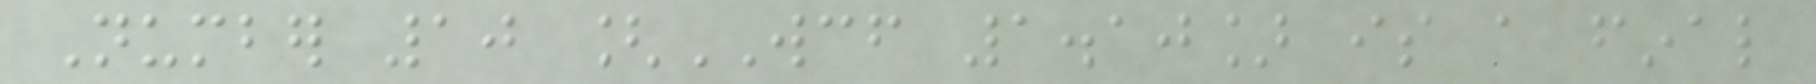Number 10 [WCF 1.10] is a final
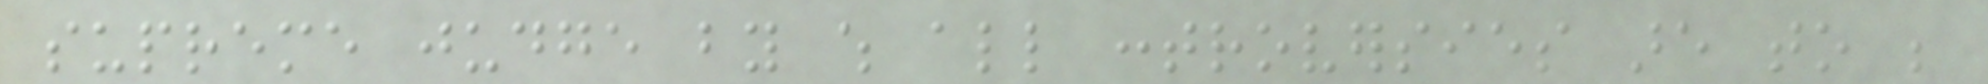supreme judge by which all controversies are to be
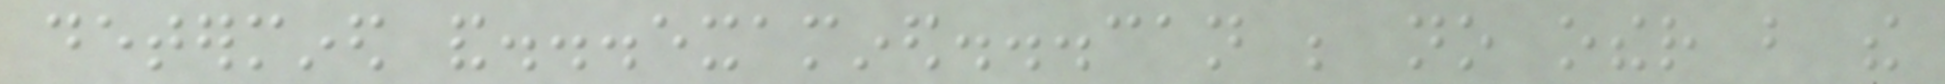determined and...examined...can be no other but the
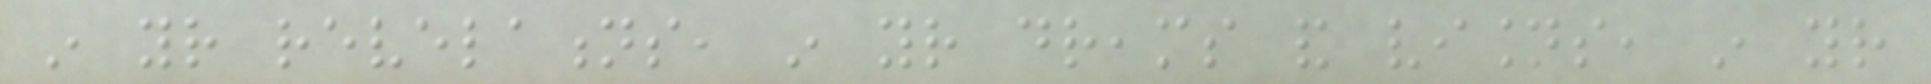in your revelations, in your dreams and visions, in your
